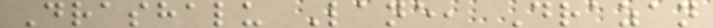Drashalu Lane, Drazan
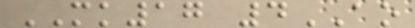MK17 4AO
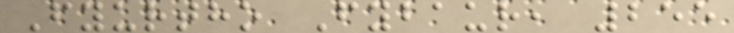Fyurtho Fybaur, 255
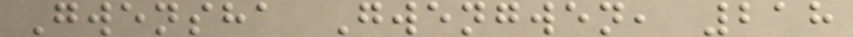Gwensha Gwengwen, 218
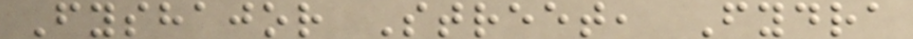Fyshajor Street, Fydra
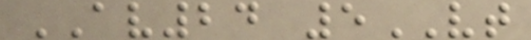AV24 5VT
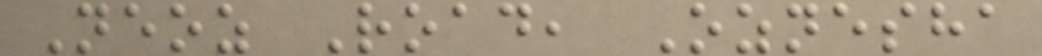Neoz Road, Oznesha
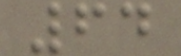64
